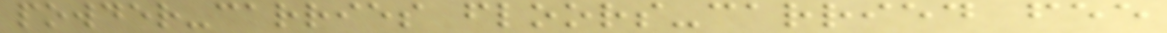powder-carries floors-carried fee
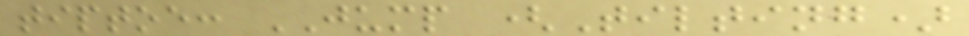tiptoe: JUMP (Tilting)
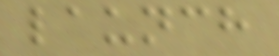launch
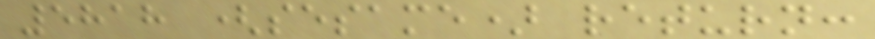5818 (sesame) return:
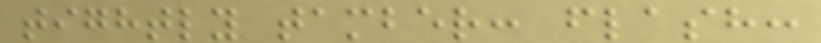tightly tamber: flash:
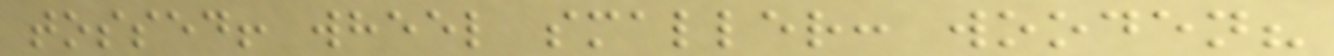tossed! wheel smaller: wooden?
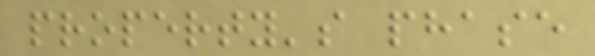property's phase
